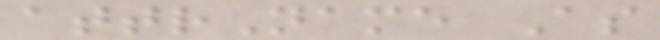attrName As
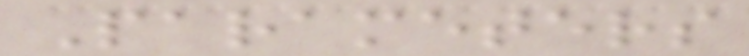Parameters
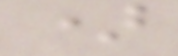)
